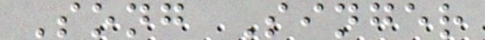Song Singer
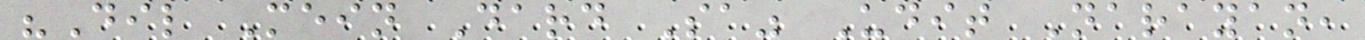"Dil Mein Dard Sa" Udit Narayan,
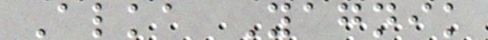Alka Yagnik
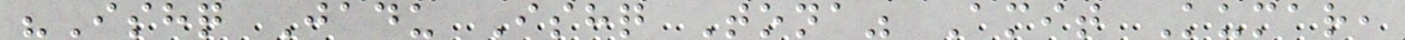"Ishq Jadu Ishq Tona" Amit Kumar,
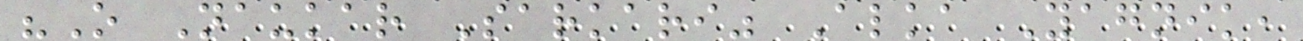"O Naukar Sarkari" Alka Yagnik,
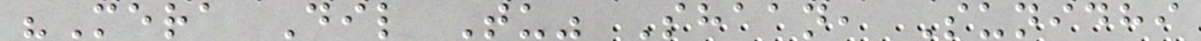"Mera Dil Tu" Shaan, Sunidhi
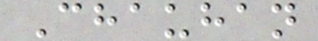Chauhan
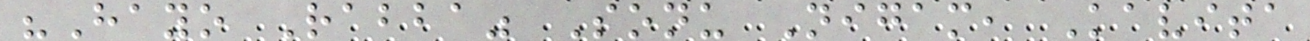"Hayo Rabba" Sonu Nigam, Kavita
